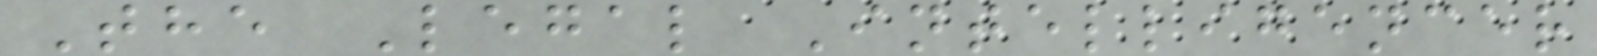The Legal Intelligencer
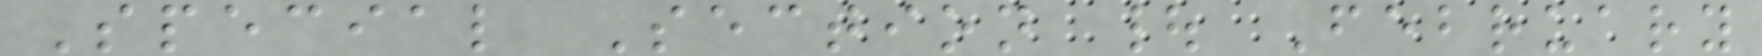Special Section | February
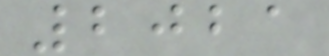2021
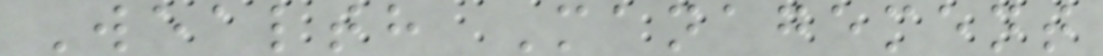Wealth Management
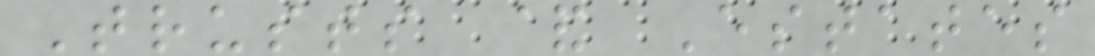Trusts & Estates
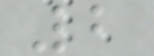2
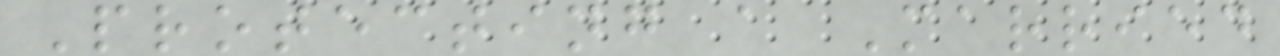Protecting a Married
